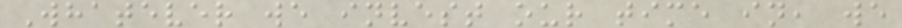Whatever we invest our time in, we
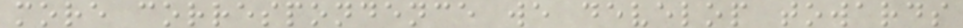more correspondence we develop towards
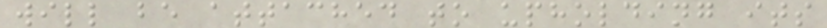will be attached to upholding its
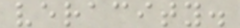veracity.
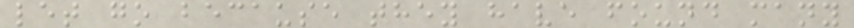let go because they have found many
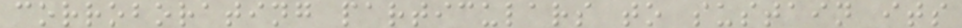corroborating particulars to sustain its
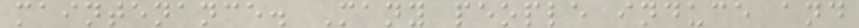maintenance. Many people induce and
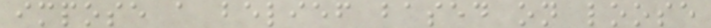impose a belief based on loose
